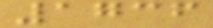1736
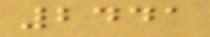2441
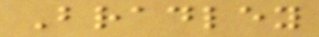Bradley
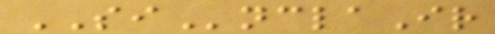SInclaIr
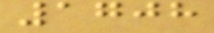1708
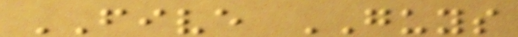FIVE GUYS
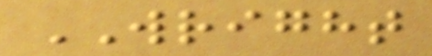WRIGHT
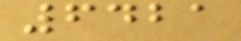6421
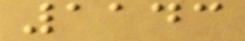1143
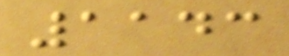1143
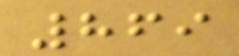869
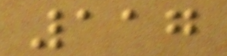117
